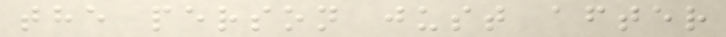the person just after
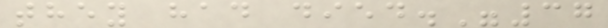they had died."37
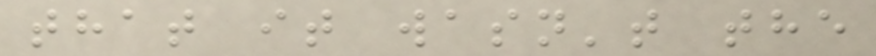that it wasn't the
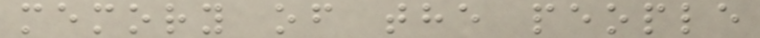memory of the people
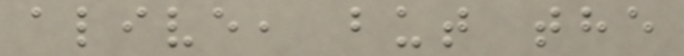alive, but the
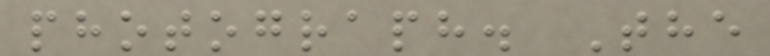photograph. The
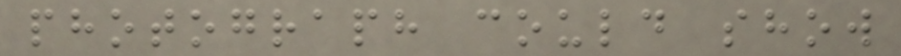photograph could show
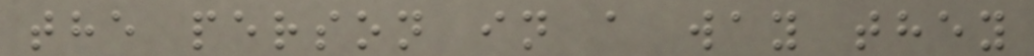the person in a way they
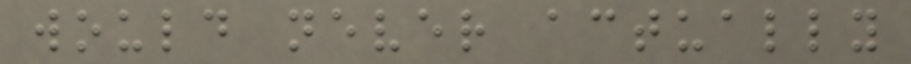would never actually
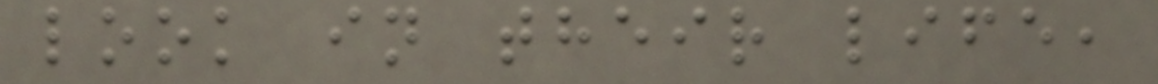look in their life,
